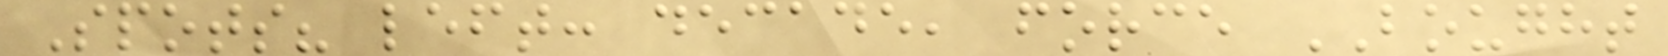Spots? left: decade, force BOUGHT
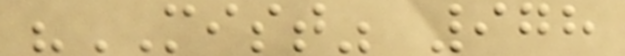"MIST" 978
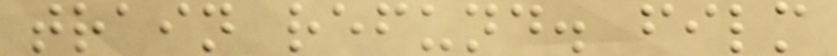train refund. film
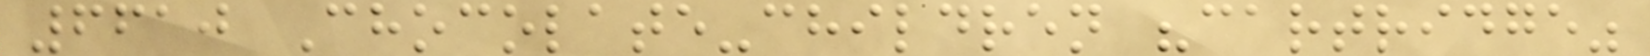6610 Chocolate-children "cartridge"
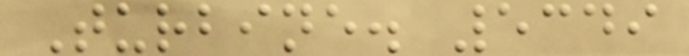Turbine. 5349
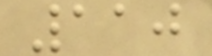110
